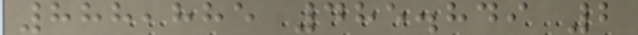888,885 485.849 2
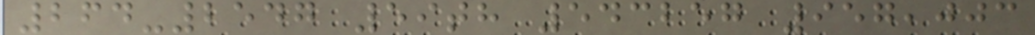264-2547 59th 543257 957,003
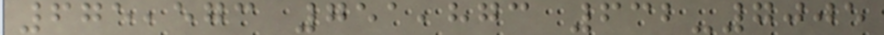675,573 751,873 632-7005
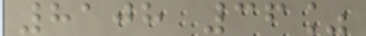8108 36%
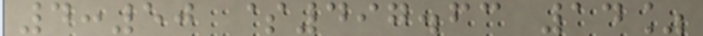4:50 $497.63 14%
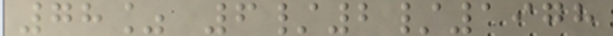78% 6/2/1978
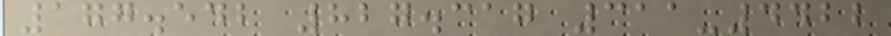177.542 827.317 311-4422
